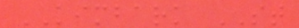KIMBARK ST
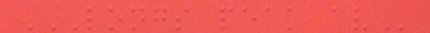LONGS PEAK AV
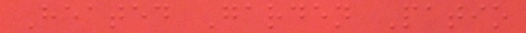Heated Garden Patio
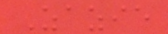Zazie
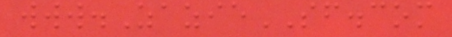www.ZazieSF.com
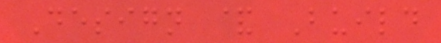Design & Build
